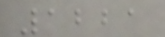1221
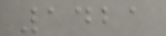1421
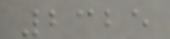2325
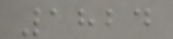1824
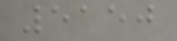5150
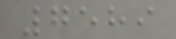7589
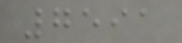7591
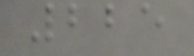225
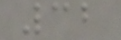32
